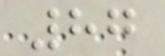87
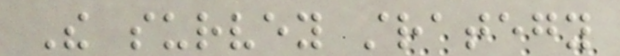The survey strategy
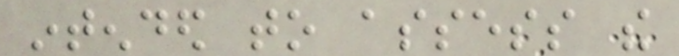intended to assess the
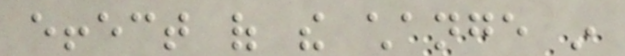effect of the change in
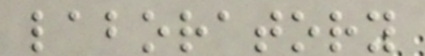laboratory
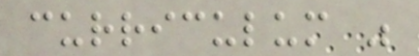curriculum was
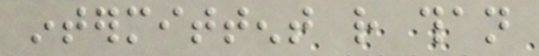intermittent rather than
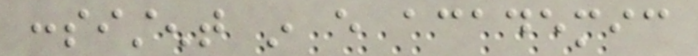consistent in every academic
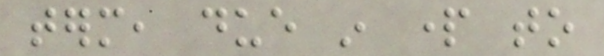term, due in part to
